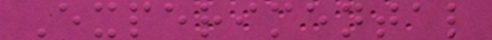Experimental
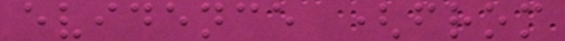evidence (from
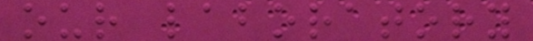our laboratory
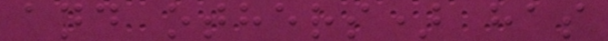and others) has
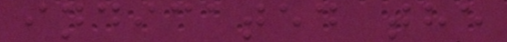indicated the
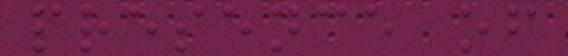presence of
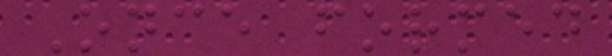Once formed
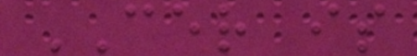CER is
